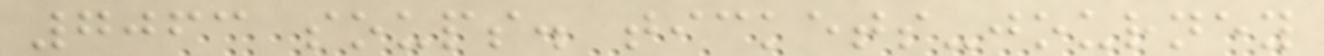7063 soups. tickets-journey
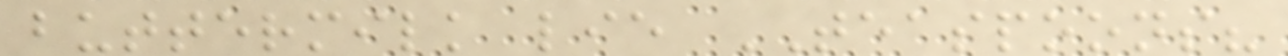buttermilk lie TEASPOONS?
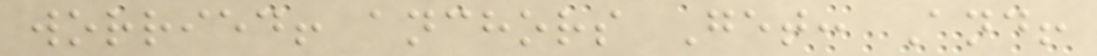worried! anchors Get: And!
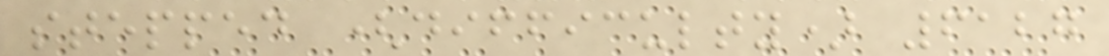stepped (difficulty) 6127
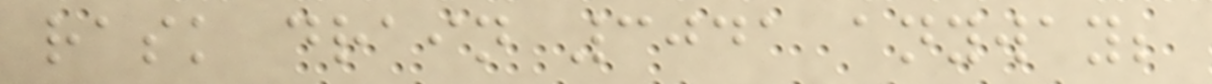rask drain 3041 anyway;
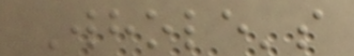Whole's
